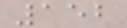152
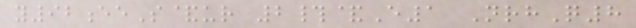y92eeS&ur 2#&E1 NrhQ8
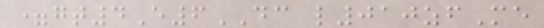=gt4E6DC l010zfMe
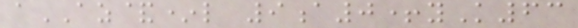aAZ&*l 9a0+yK63
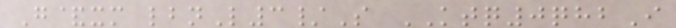G&xm lbnL3/S KTQ0qhbI
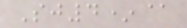Sj4*@
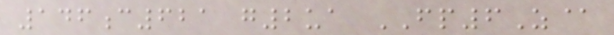146c621 g2ua FP6Z@
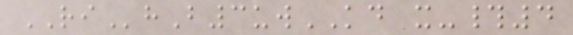RIhB3uwKD x-#4
